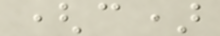(c)
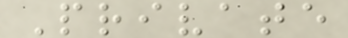Private
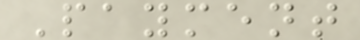Payment
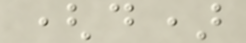(d)
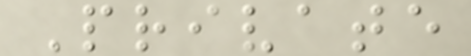Private
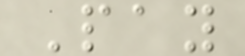Pay
